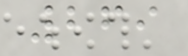269
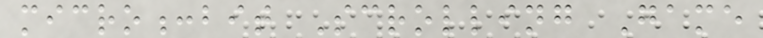micro:bit Scrolling Game
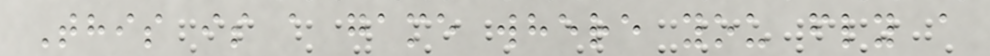This is a game where you fly a
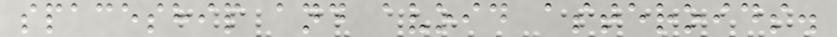spaceship and avoid asteroids.
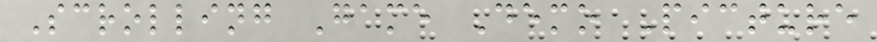Scrolling Game Demo Picture
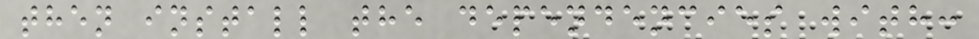then install the dependencies with:
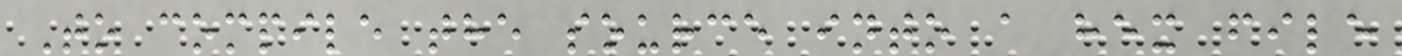To compile the source into a hex file
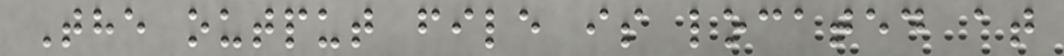The output file is located at
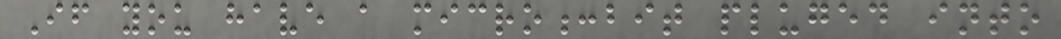If you have a micro:bit pluged into
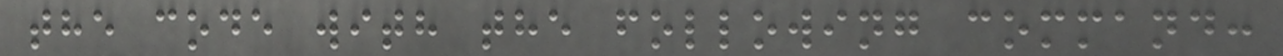the code with the following command:
